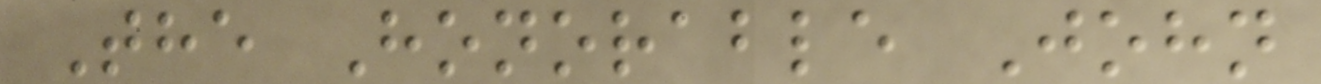The Honorable John
